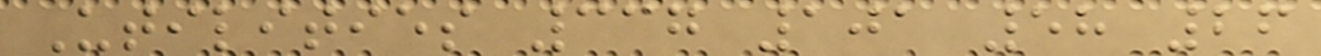Utilities 337 101 58 26
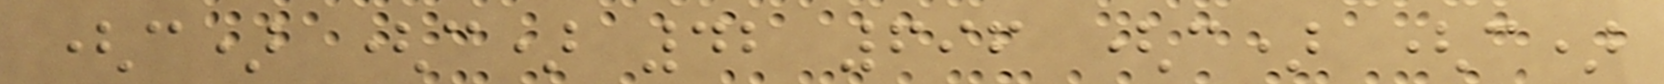(c) (c) 42 696 (c) (c)
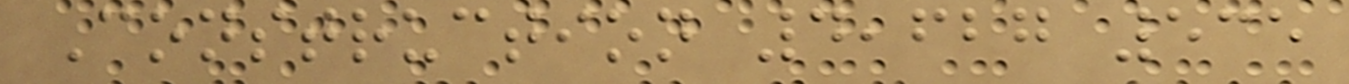Construction 4,627 535
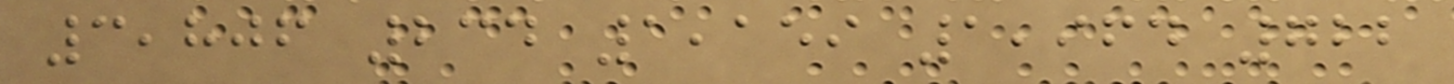3,806 234 1,159 1,964 722
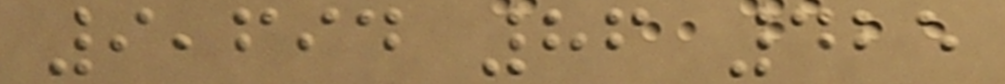9,694 86 425
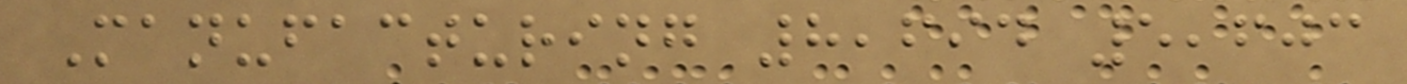Manufacturing 8,694 5,603
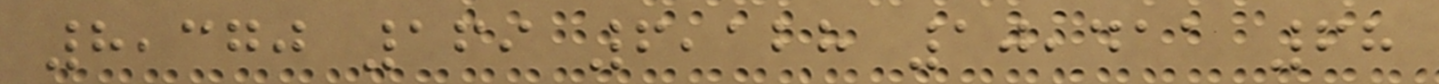8,370 169 6,128 10,411 68
